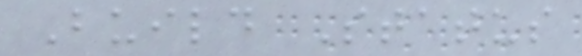Build Status
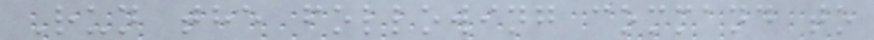Run the following command to
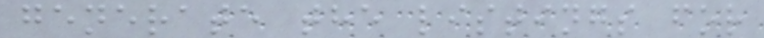generate the listings for
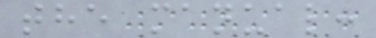the manual:
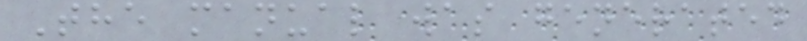The manual was generated
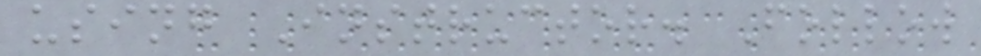using Instructor. Follow
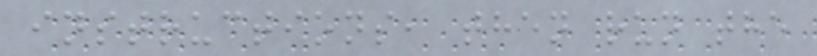instructions, then run the
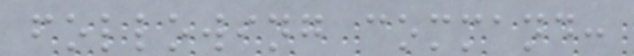following command:
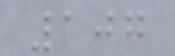107
